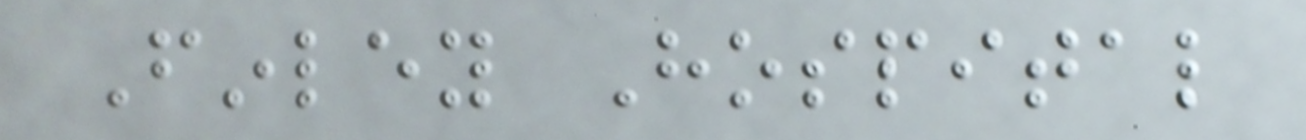Finley Hospital
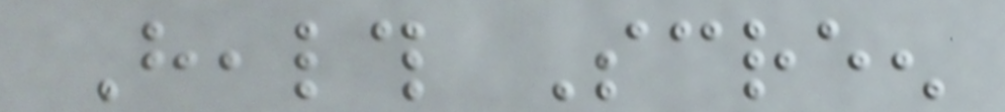Health Screen
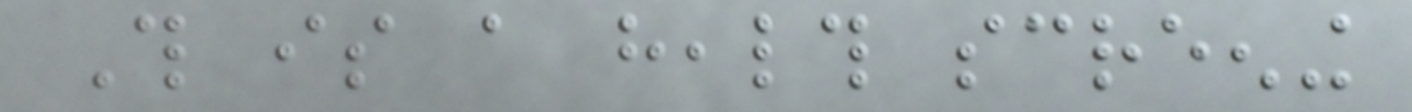This is a health screening
